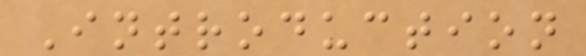Introduction
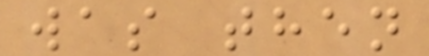was then
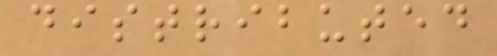distributed
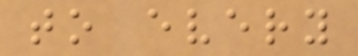to every
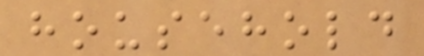household
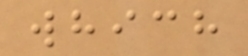which
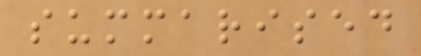summarised
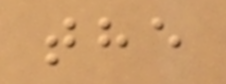the
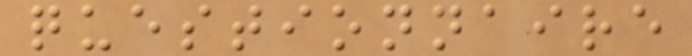questionnaire
